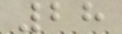28
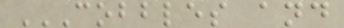COBBLES AND
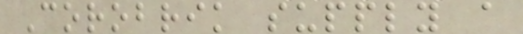Corobrik supply a
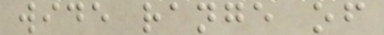wide range of
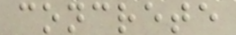concrete
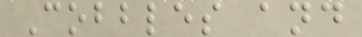Cobbles and
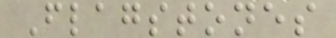Flagstones
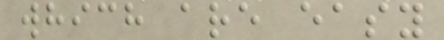which are easy
